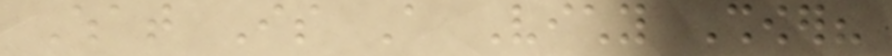What Is A Vichy Shower?
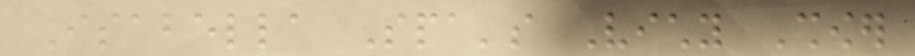Isabella Spa's Vichy Shower
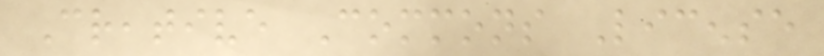Creative Commons License
